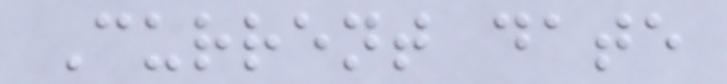Current date
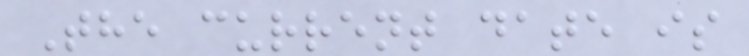The current date is
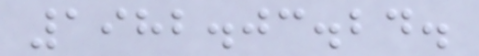1982.03.24.
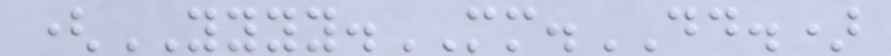(YYYY.MM.DD.)
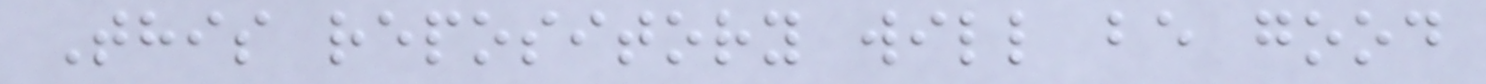This repository will be good
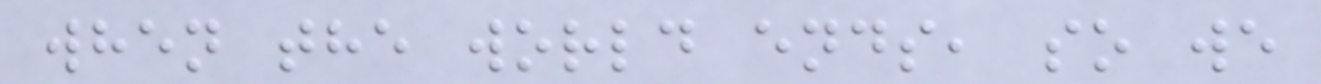when the world ends, so we
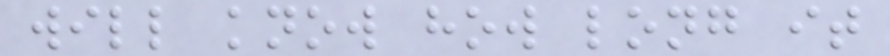will know how long it
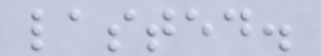lasted.
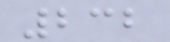232
